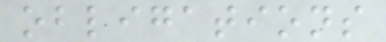obligations
